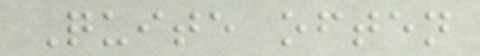Quite often
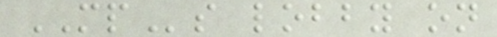MPs lobby on
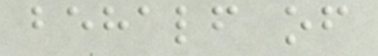behalf of
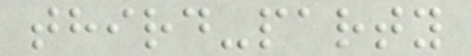third-party
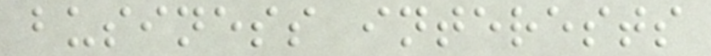business interests
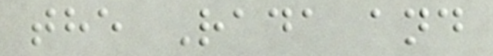the Rada and
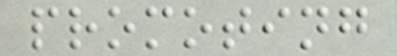promoting
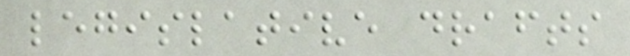legislative drafts
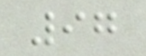97
